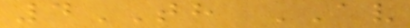4TH AV
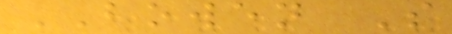BOWEN S
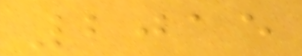2015
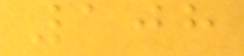108
